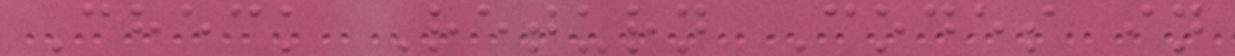Check Return Codes in
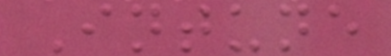Intune
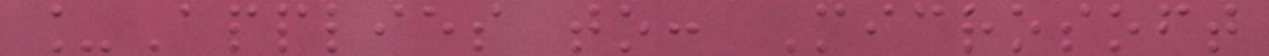_Applies to: Microsoft
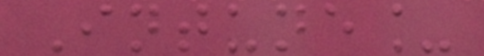Intune_
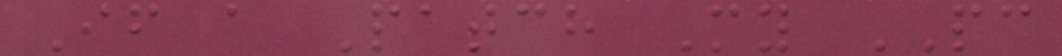If a Patch My PC
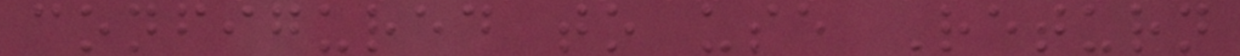configured to use Return
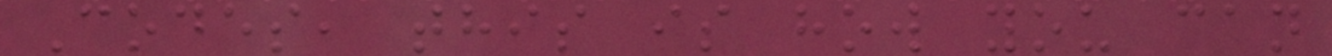Codes, this is how you can
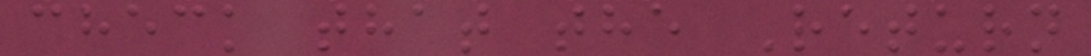check that the Return
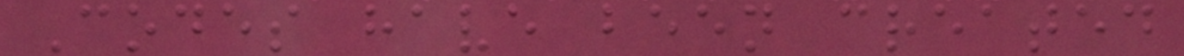Codes have been created
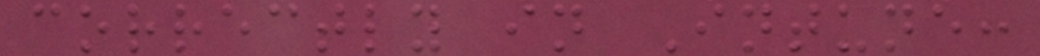correctly in Intune:
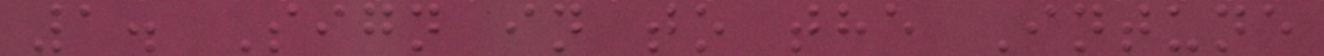1. Sign in to the Intune
